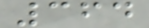364
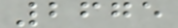2675
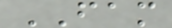FAM
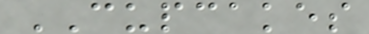CUPCAKES
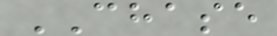CHASE
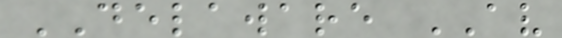DELAWARE AV
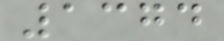1374
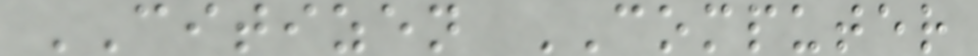CITIZEN COMPUTER
